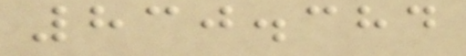830.384
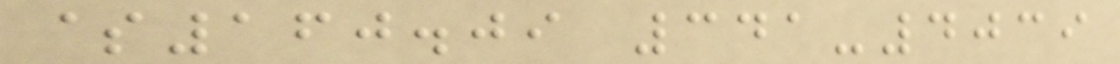$160.09 341-4039
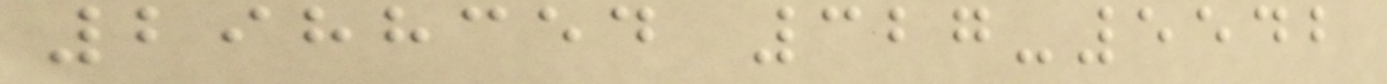2988354 327-5542
